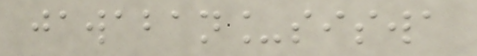jawaban_siswa
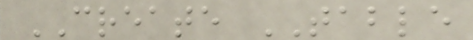CREATE TABLE
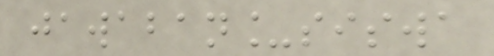jawaban_siswa
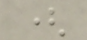(
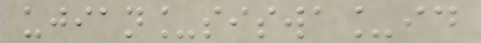ujian_siswa_id
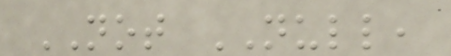NOT NULL,
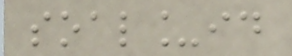soal_id
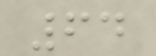64
